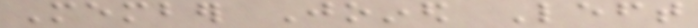Member Joined Left
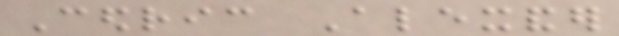Cedric Alexander
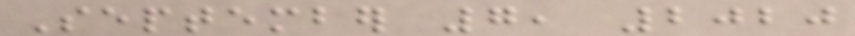September 7, 2020
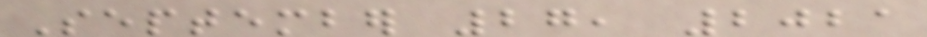September 27, 2021
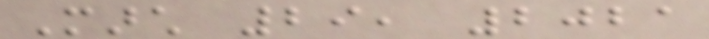March 29, 2021
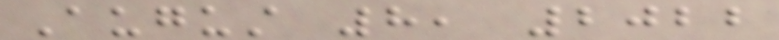August 8, 2022
